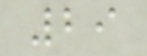29
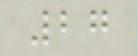27
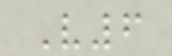V6
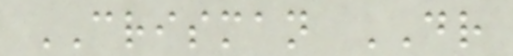CRISMAN DR
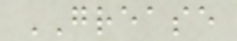GREASE
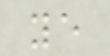ye
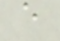e
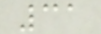31
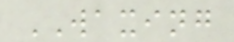WAXING
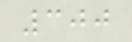300
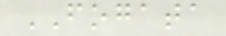FOGATA
